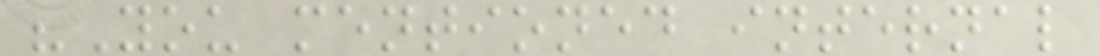"You mentioned internal
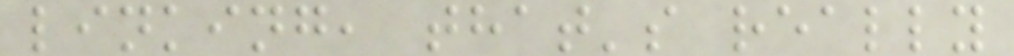linking, that's really
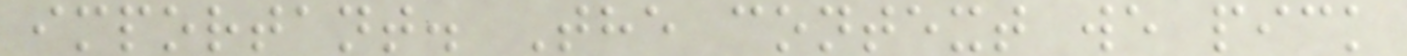important. The context we pick
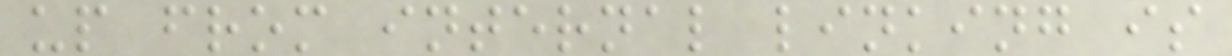up from internal linking is
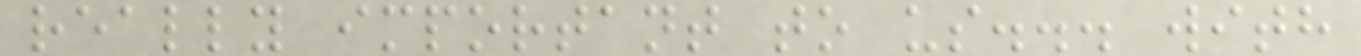really important to us... with
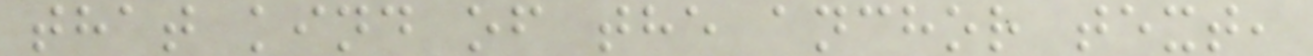that kind of the anchor text,
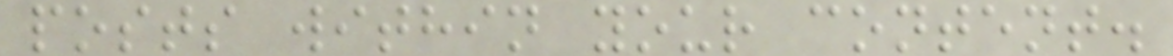posts within your content.
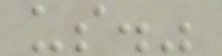us."
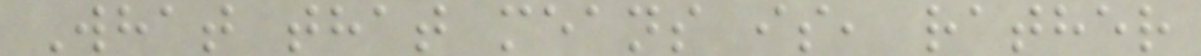What that means is, rather
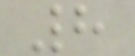8
